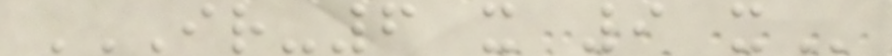IR-6 X 9 X
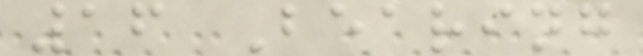16 Bearing
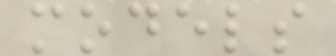models
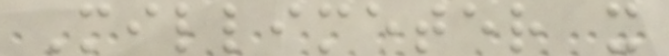Millimeter x
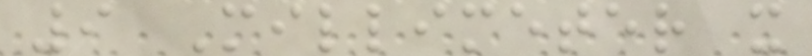9 Millimeter x
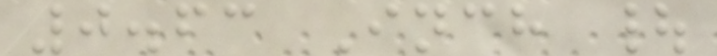0.63 Inch |
